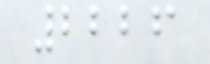2226
